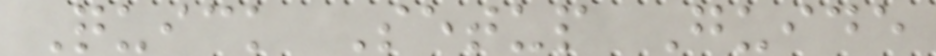Quick Setup Guide
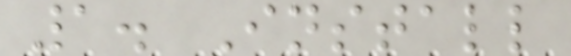1. Install
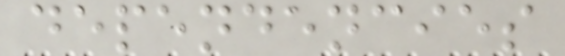dependencies
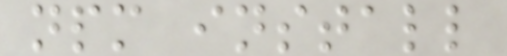npm install
